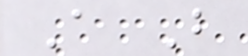A B
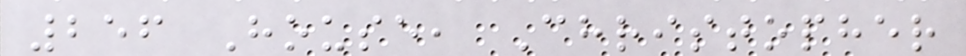256 House, Christopher
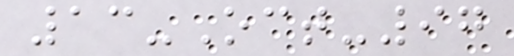13-Oct-97
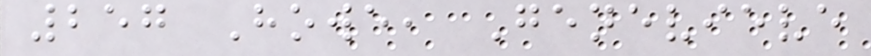257 Howe, Genevieve
